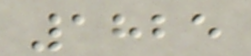1825
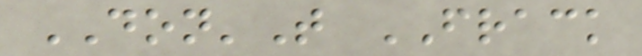DON'T FRACK
